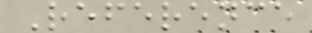Reference
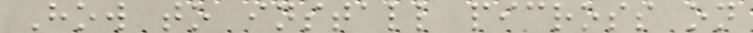How to install picross on
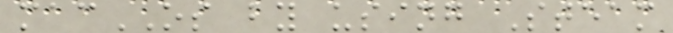macOS by using Steam
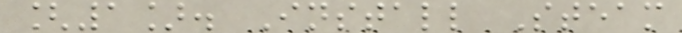[1]. Install Steam
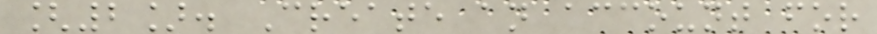[2]. Create an account for
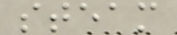steam
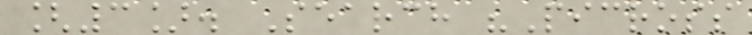[3]. Search "Picross
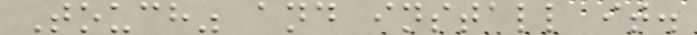Touch" and install it.
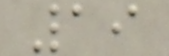19
